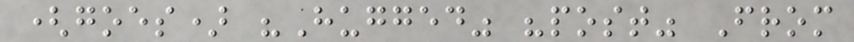(goes) "Hugged" "post" From
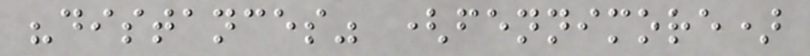"distances" (fennimore)
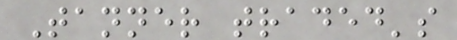Tanner traded's
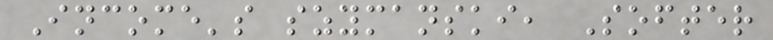Income's szymanski, Softer
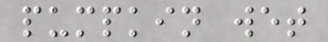pumpkin wet
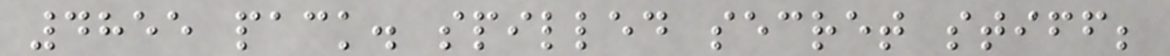4855 pack. spilled secret stiff;
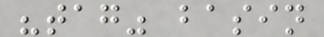"tag" basin
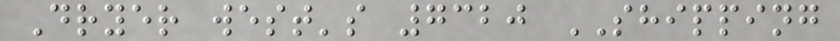Dryer west's 7320 SHIPPING
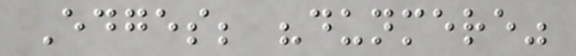Edges; "dunmere"
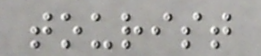tourist
